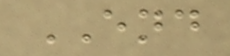END
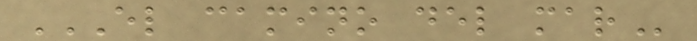EL CAMINO DEL MAR
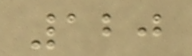120
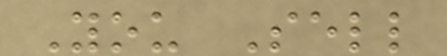You Sell
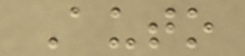Auto
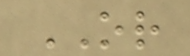OR
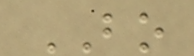BO
